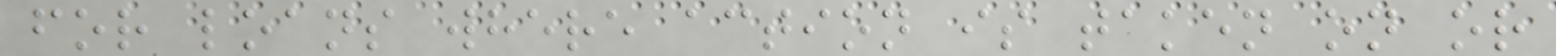for loans where action is taken on or
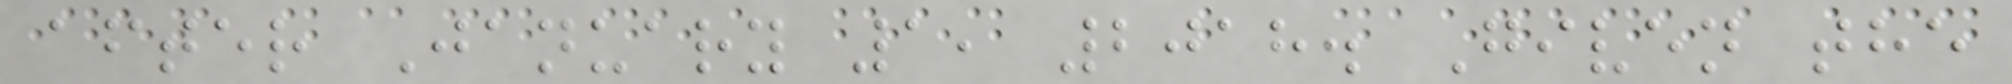after January 1, 2018. Given the
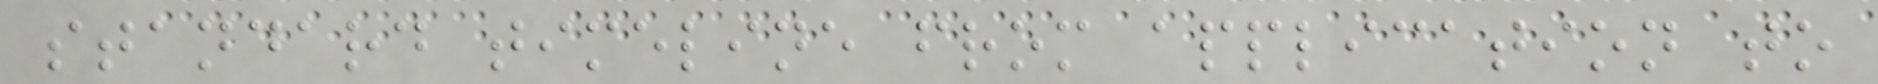standard timeline from application to
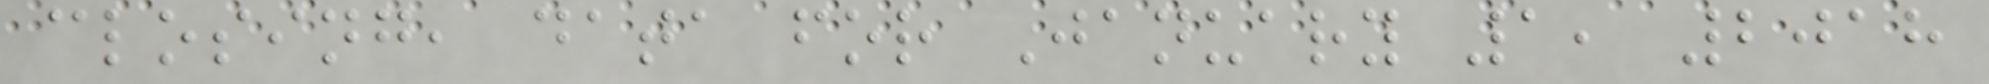closing, data for January 1, 2018
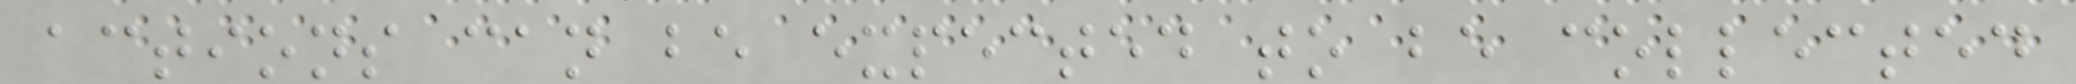actions can be expected to be collected
